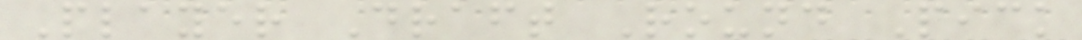Player Draft Round Pick
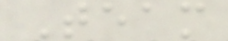Team
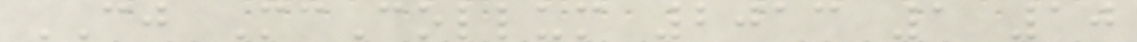CJ McCollum 2013 1 10
